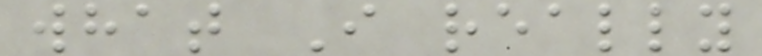what I really
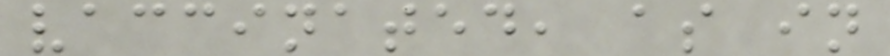vaccinated, as in
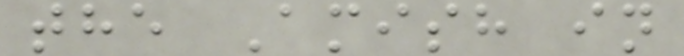the Amish in
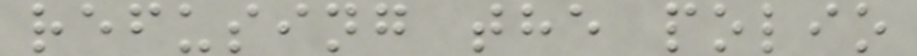refusing the polio
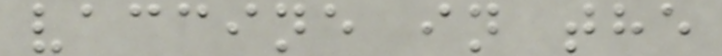vaccine in the
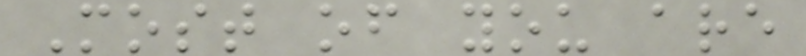Most of you are
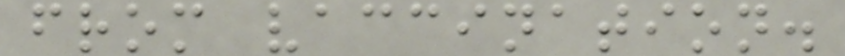from vaccination.
